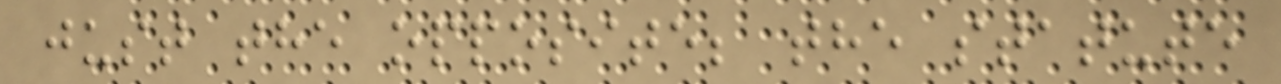just the opposite; the statute
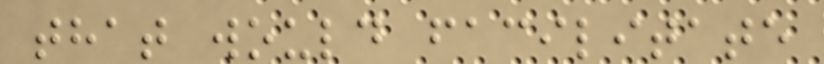that would facilitate
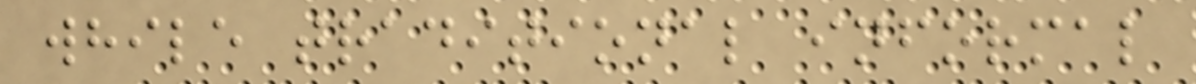while traditional informal
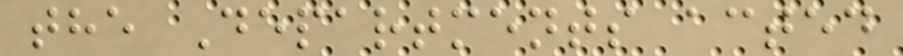the Departments acted
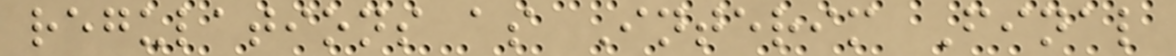regulations as Interim Final
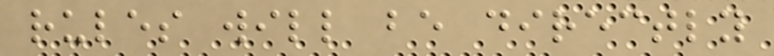rules will be directly
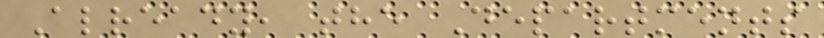Already, the Departments
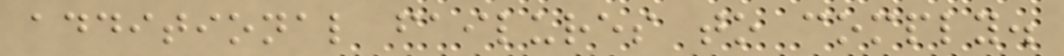additional failures to comply.
